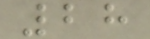28
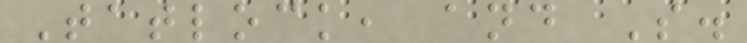Tatlock, and S.
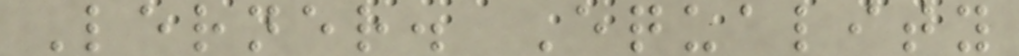Lerner. Equality
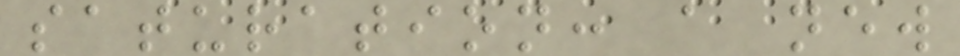saturation: a new
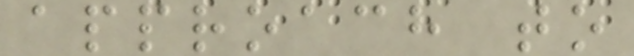approach to
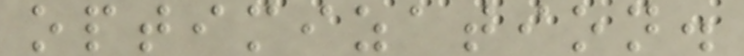optimization.
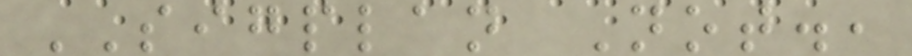SIGPLAN Not.,
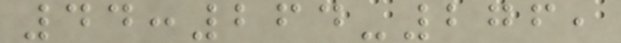44:264-276,
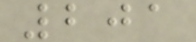201
